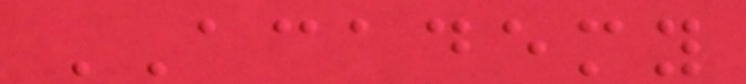ACADEMY
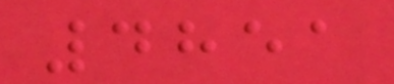4851
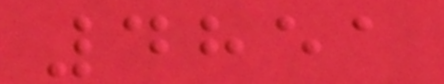4851
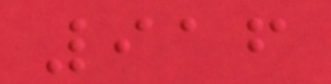916
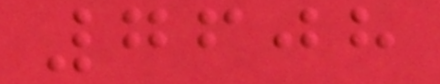7608
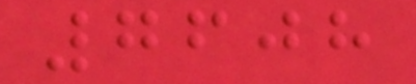7608
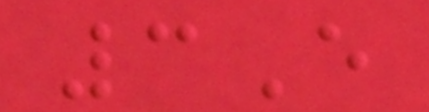3E
